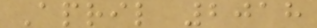April 2018
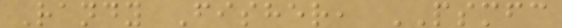Randy Fisher, PSMFC
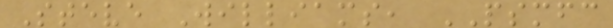Steve Williams, PSMFC
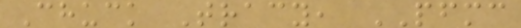Chuck Tracy, PFMC
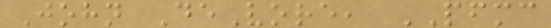John DeVore, PFMC
